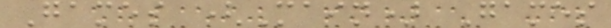Games (Main) Games
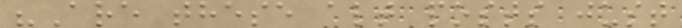"Are these alt posts just
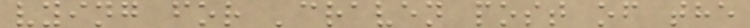vying for 'craven post of the
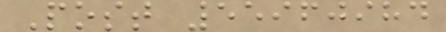Post 55960984
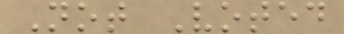Not Voted
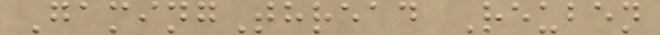GamingThread Reuben
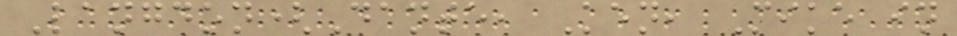Langdon(Dante, Ken, Mike in
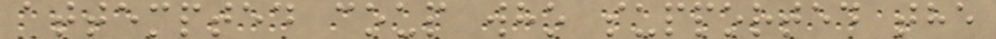attempted coup who supported the
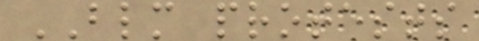BLM protests
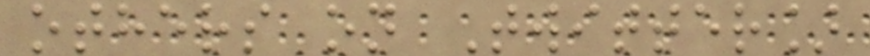others on Twitter]
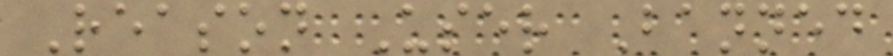Reason User Banned
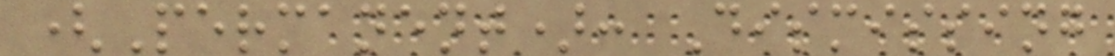(Permanent): Dismissing
